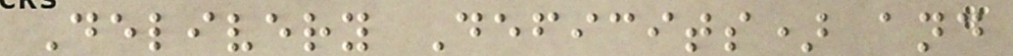Delivery Deficits) and
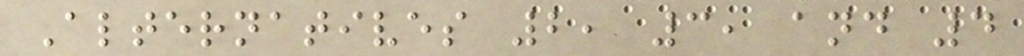Alternatives 2, 3, and 4
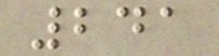241
